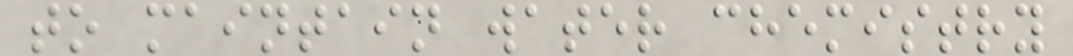to maintain water chemistry
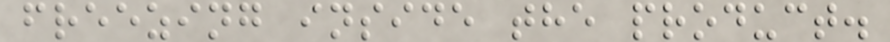freezing inside the product.
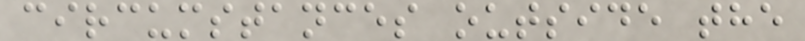circumstances outside the
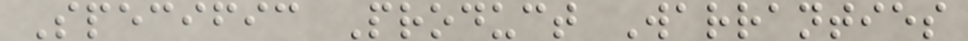Specific Product Warranties
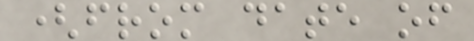(from date of
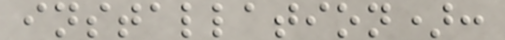installation):
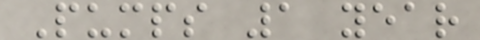Pumps 1 year
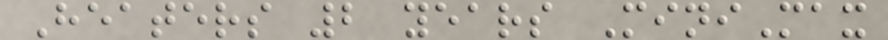Heaters 2 years MiniMax
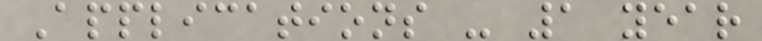Applications - 1 year
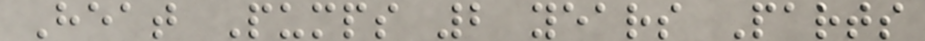Heat Pumps 2 years Parts
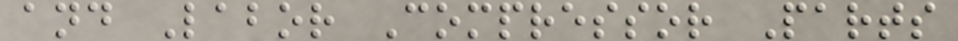and Labor Compressor Parts
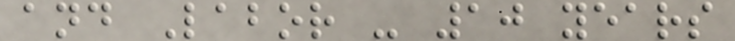and Labor - 10 years
